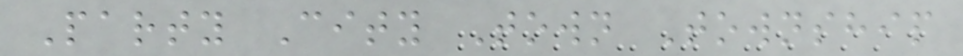Party City Town Township
